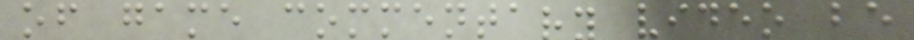of game commentary video be
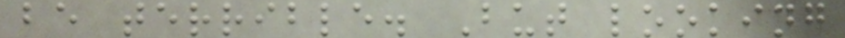be terrible. But looking
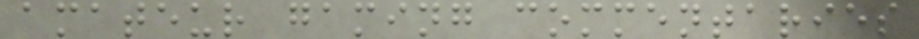amateur gaming commentaries
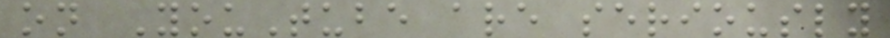on YouTube are seriously
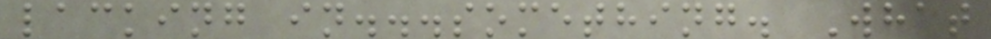lacking in...something. What
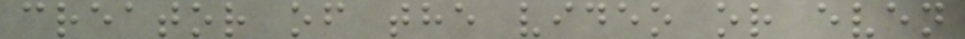creator of the video or even
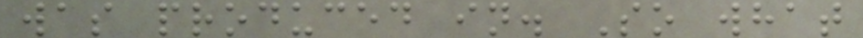was produced in. So what
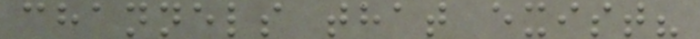channels that exist?
